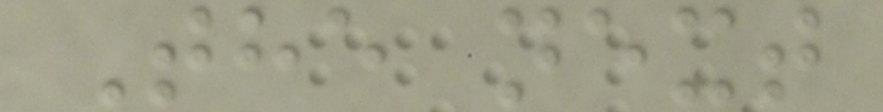The next
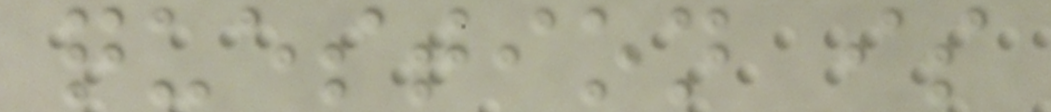question is
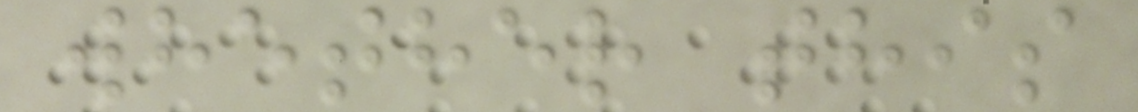whether this
